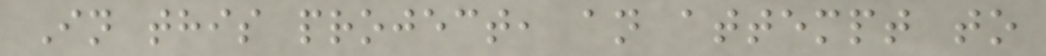In this project, an attempt to
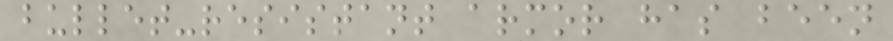bullet-resistant armor has been
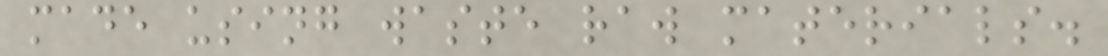made using waste raw materials.
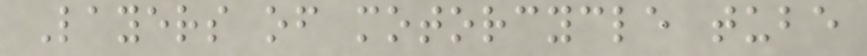Layers of motorcycle tube
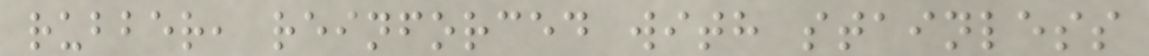rubber, reinforced with stainless
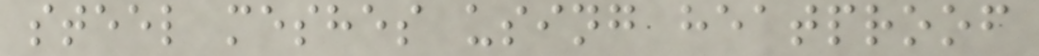steel meshes using heatproof
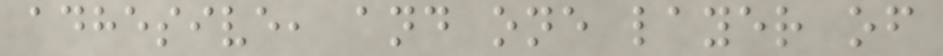adhesive, and one layer of
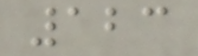123
